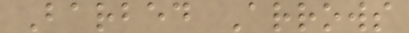Barbed Arrows
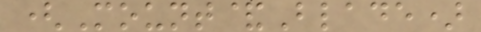(Mount&Blade)
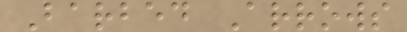Barbed Arrows
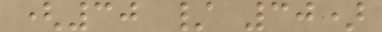(30 / 30)
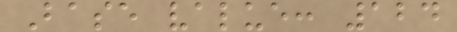Base value: 124
